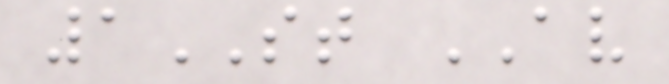1ST AV
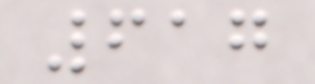617
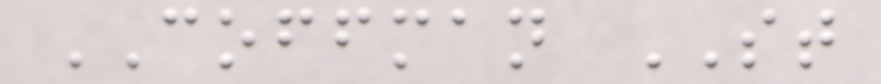COFFMAN ST
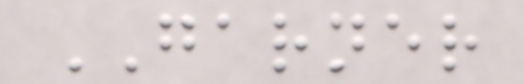GARNER
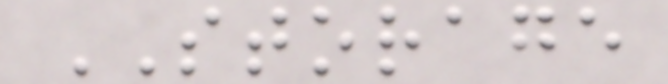STORAGE
